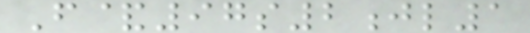F&97s2jl1
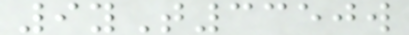9yT3350w
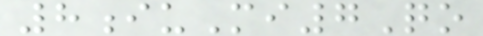8iuMi7Qo
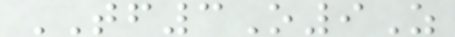TF3O9Z
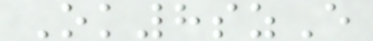Ok8szE
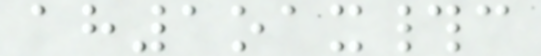ah1oax#c
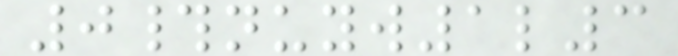0#nuyw1l3
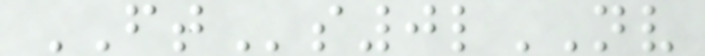FTs0lNV
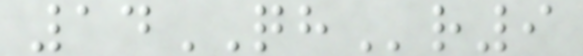14QHr9
